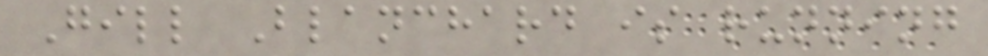Gill Blanchard is running
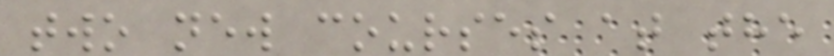two new courses at the
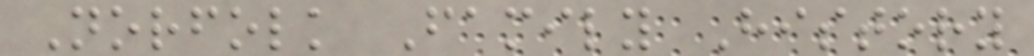Norfolk Family History
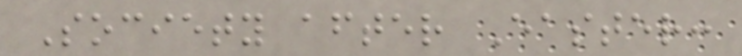Society after Easter:
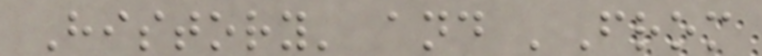History' and 'From
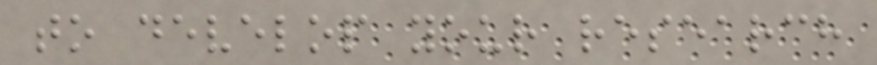to develop your research
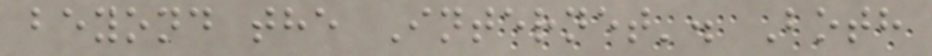beyond the Internet'. Both
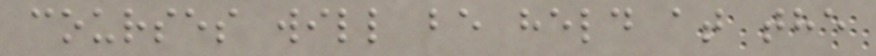courses will be held at the
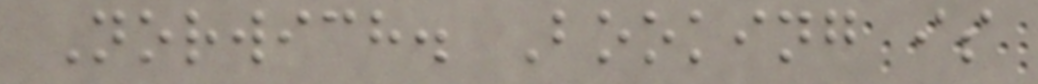Norwich. Booking is
